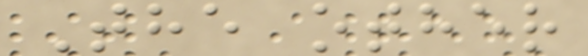The other
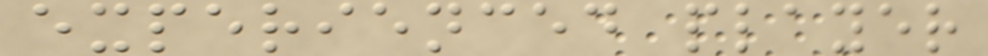experienced player
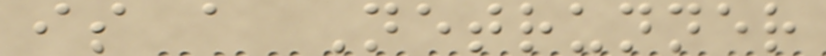is a Netrunner
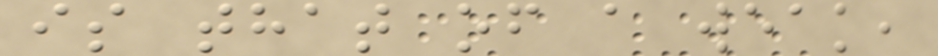is that of a weak,
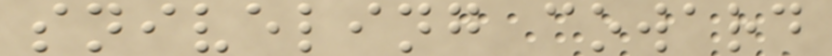sniveling coward
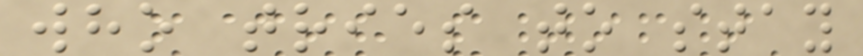who tries to stay
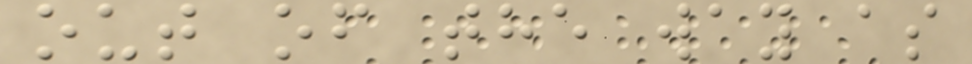out of the way as
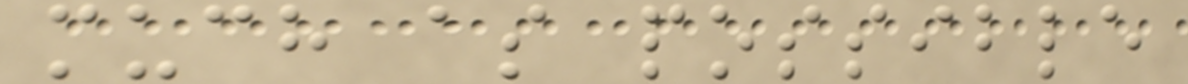much as possible
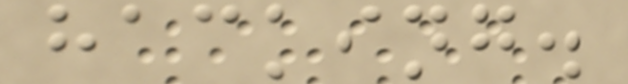hacking.
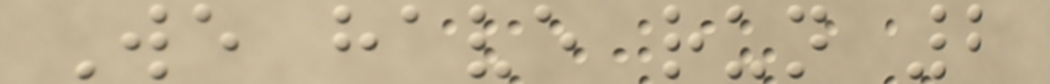We have run 2
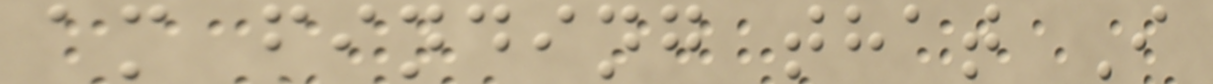am finding that I
